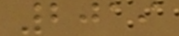2019
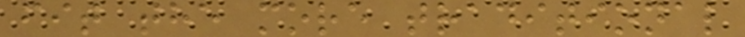fit the more traditional
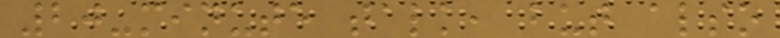20-minute talk, but also
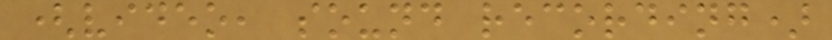(video, sound recording)
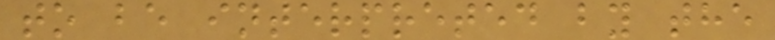to be interpreted by the
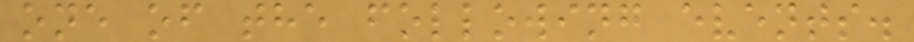one of the following events.
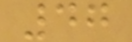47
